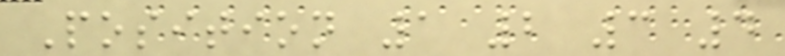Position 1 2 3 4
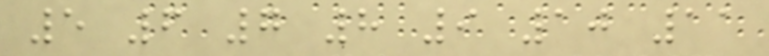5 6 7 8 9 10 11
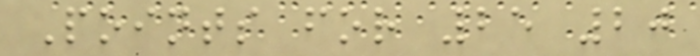Points for 25 20
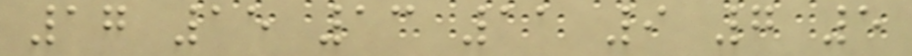17 15 13 11 9 7 5
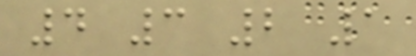4 3 2 1
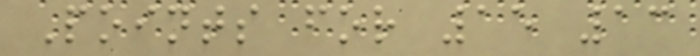Points for 15 13
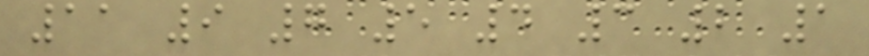11 9 7 5 4 3 2 1
